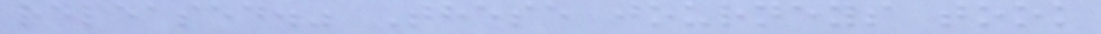released." These journeys took
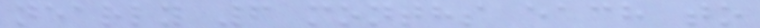nearly 6 months each to
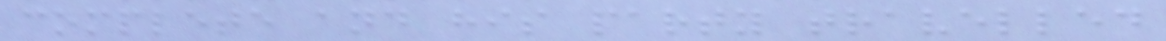complete and his party travelled
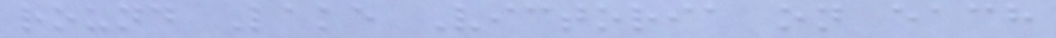round Lake Victoria on each
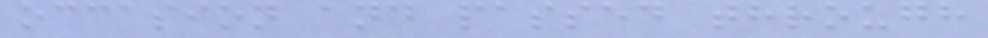occasion and passed through
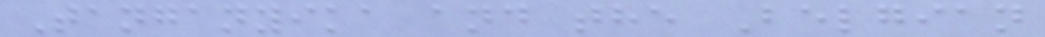Tanganyika and the Belgian
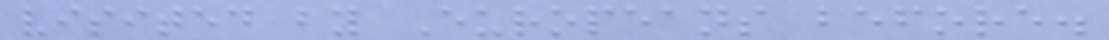visited by Europeans before.
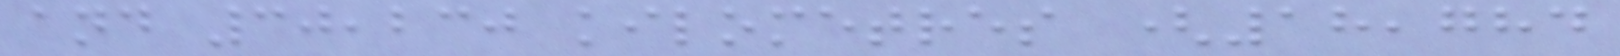and 30,230 kilometres (18,784
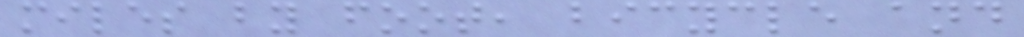miles by foot, bicycle and
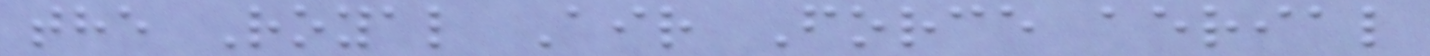the Royal Air Force aerial
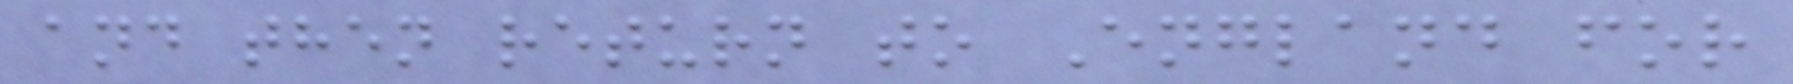and then return to England for
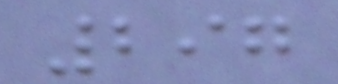297
